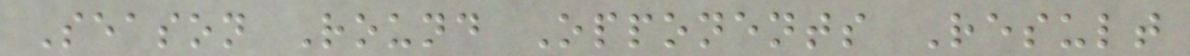Season Round Opponents Result
